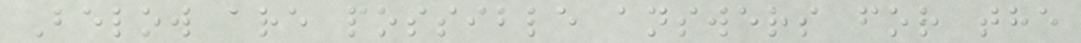Below are possible answers for the
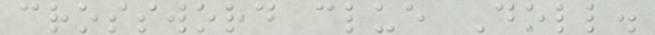crossword clue Doll.
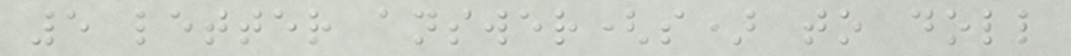5 letter answer(s) to doll
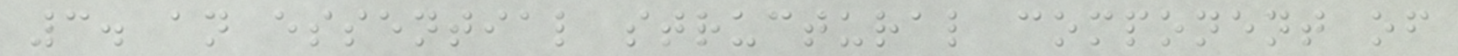3. an essential structural component of
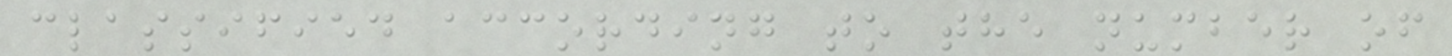classified according to the number of
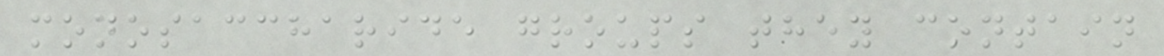monosaccharide groups they contain
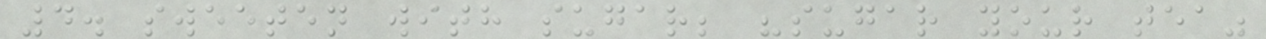4. sweeten with sugar; "sugar your tea"
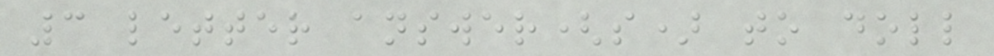3 letter answer(s) to doll
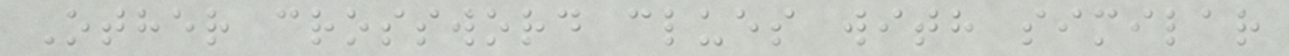Other crossword clues with similar
